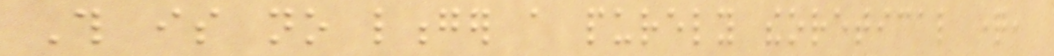This is no longer a purely theoretical question,
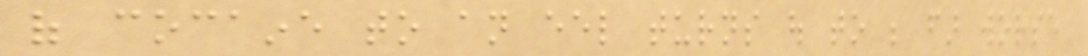of cocaine to an eel turns out to be far worse
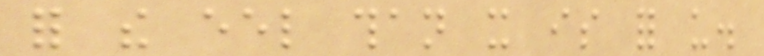for the eel than it is for us.
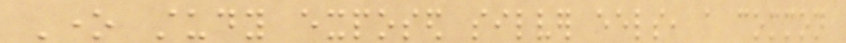One study exposed silver eels, a common
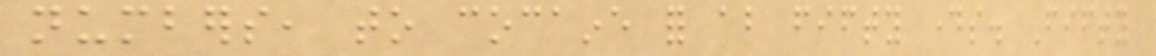numbers, to cocaine for about fifty days. Fifty
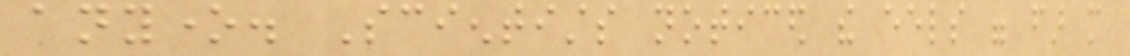anyone. Scientists noticed the eels were far more
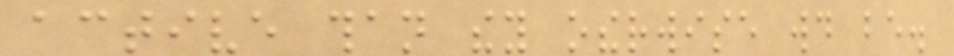active than they otherwise would be.
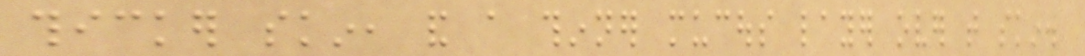thicker skin, and a thinner mucous layer over that skin.
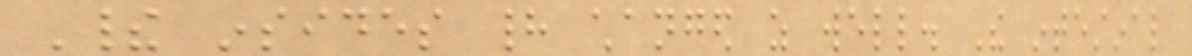Their insides had changed as well. The intestinal
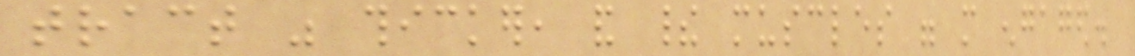tract was thicker, and their muscles were more engaged.
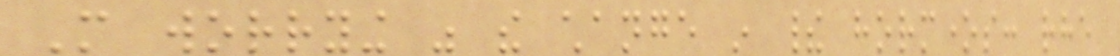More worrying was the change in their hormones: rhe
